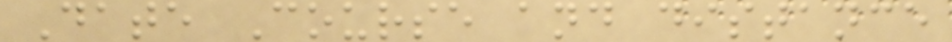Date Course and distance
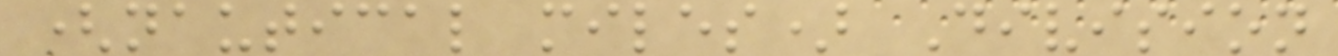(nautical miles) Division
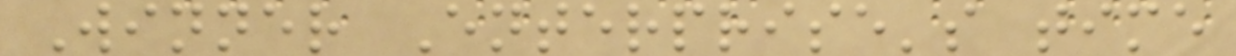Winner Enterprise's time
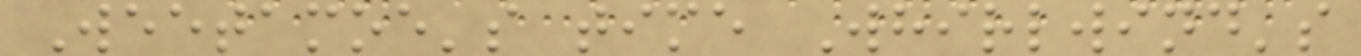Weetamoe's time Whirlwind's
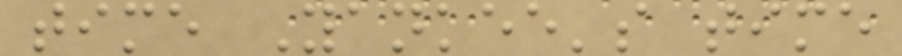time Yankee's time
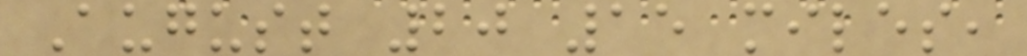August 20 15 miles,
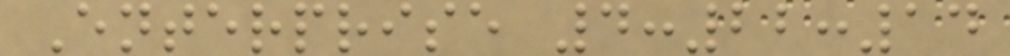Enterprise 4:22:14
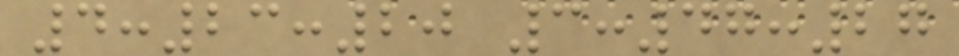4:23:20 3:47:27
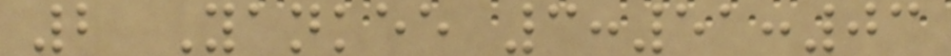2 Yankee 3:51:03
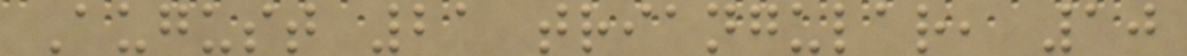August 21 triangular, 10
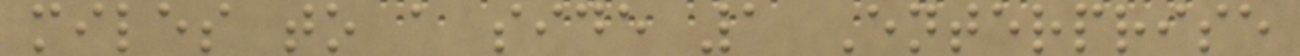miles to a side 1 Enterprise
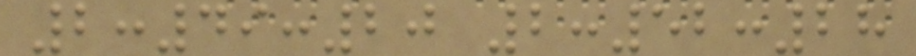2:49:20 2:52:28
